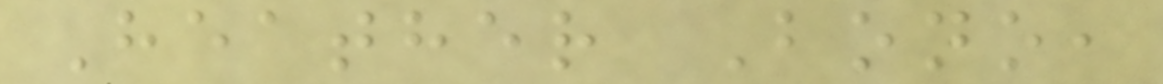Heather Bono,
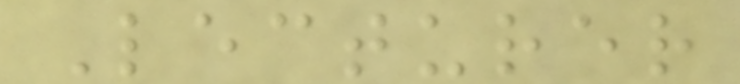Lecturer
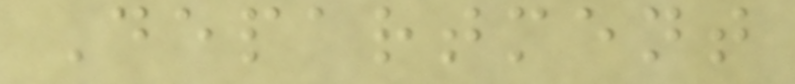Department
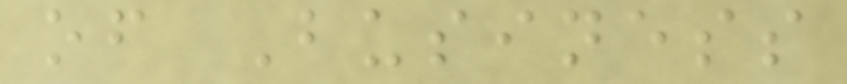of Business
